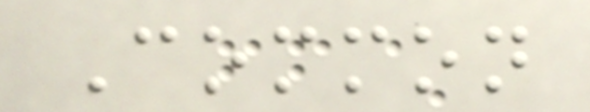Common
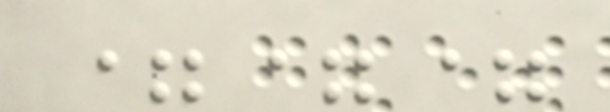===
